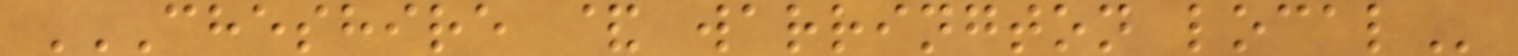CHESHIRE & WARRINGTON LOCAL
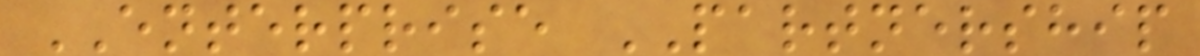ENTERPRISE PARTNERSHIP
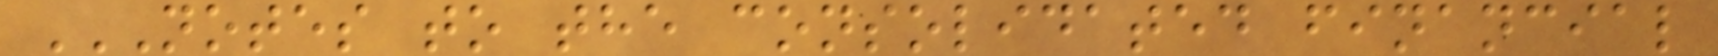NOTES TO THE CONSOLIDATED FINANCIAL
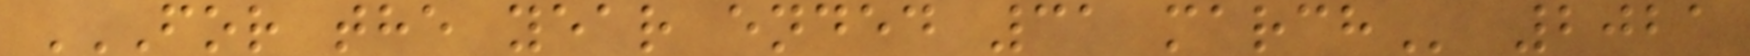FOR THE YEAR ENDED 31 MARCH 2021
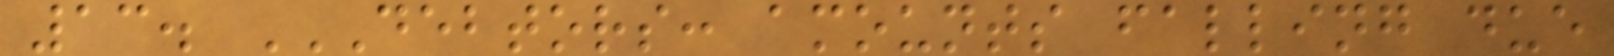13. DEBTORS: AMOUNTS FALLING DUE
